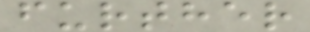further
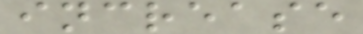increase
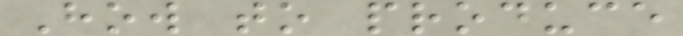How to produce
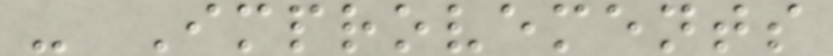- Improvements
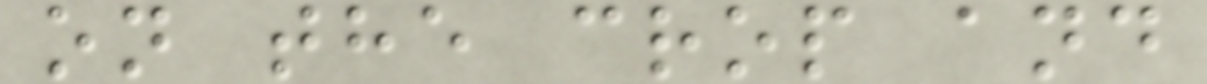on the crop and
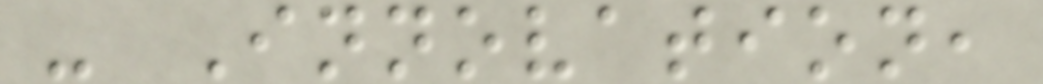- Innovation,
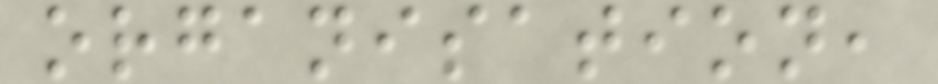organisation,
